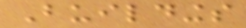Buildings
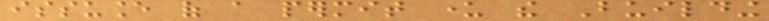issuance of a permit under the Building
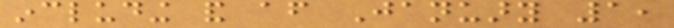including and after January 1,
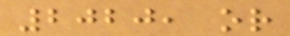2020, or
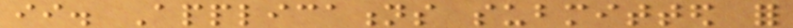ii. Applications submitted for
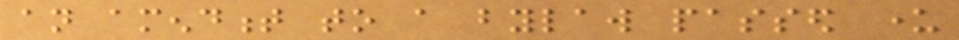an amendment to a bylaw passed under
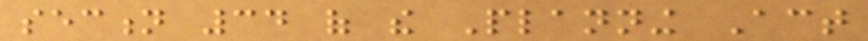section 34 of the Planning Act
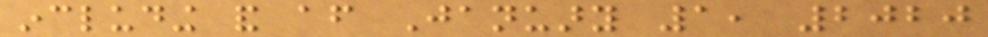including and after January 1, 2020
